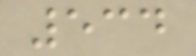534
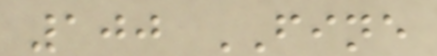100 FINE
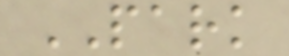PARK
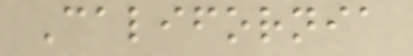California
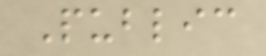Public
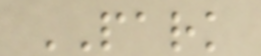PARK
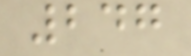247
